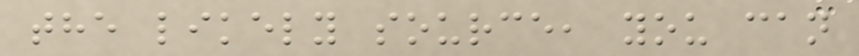the likely source, you can
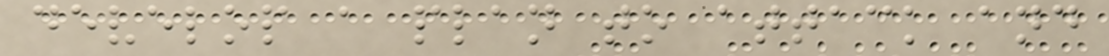develop a plan to attack and
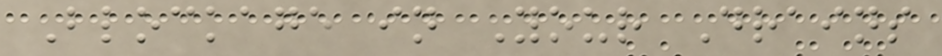Blockage in Your Drains
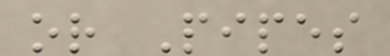or Pipes
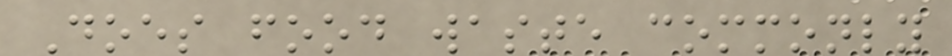Does food waste commonly
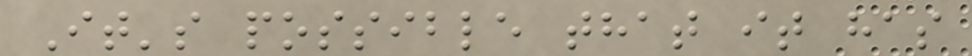It's possible that it has
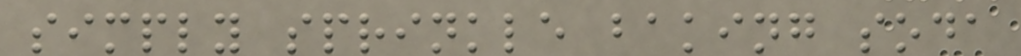simply sprinkle baking soda
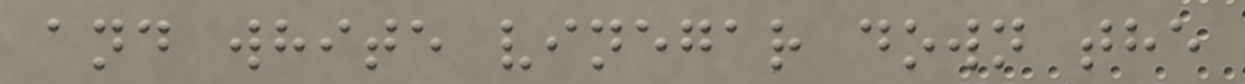and white vinegar down the
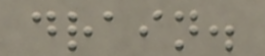drain.
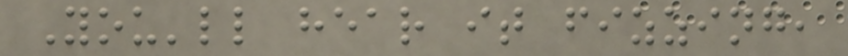You'll hear it fizzing,
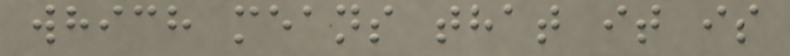which means that it is
